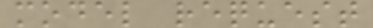model request
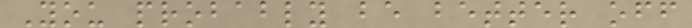You probably be better off
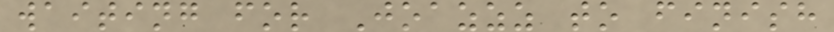waiting for Joazzz to finish
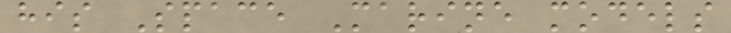his Space Marine models
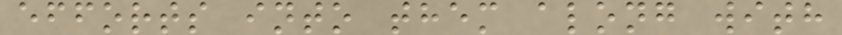efforts into them along with
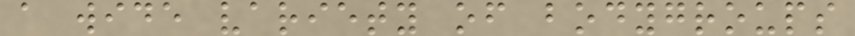a wide variety of bodygroups
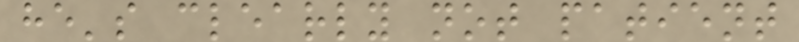he's clearly not patient
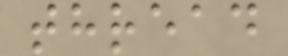thread
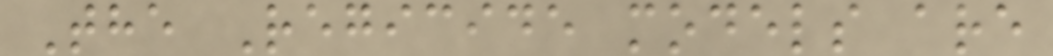The Regicide models are
